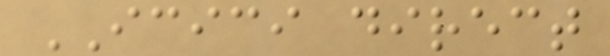ICICI direct
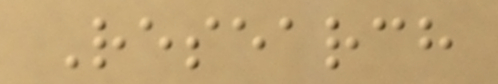Research
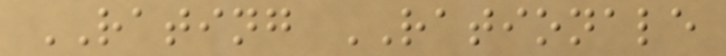RATING RATIONALE
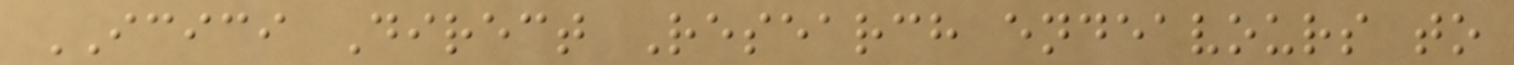ICICI Direct Research endeavours to
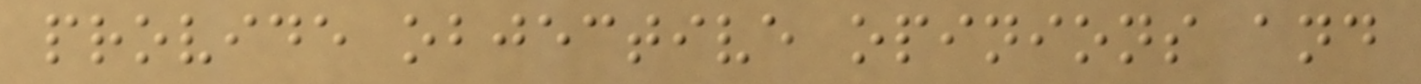provide objective opinions and
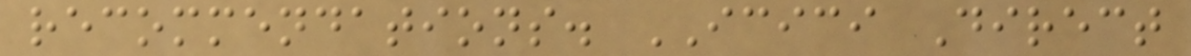recommendations. ICICI Direct
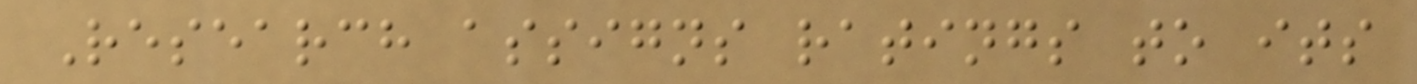Research assigns ratings to its
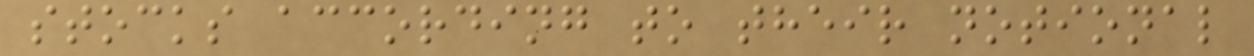stocks according to their notional
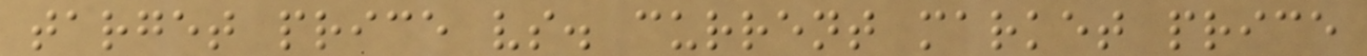target price vs. current market price
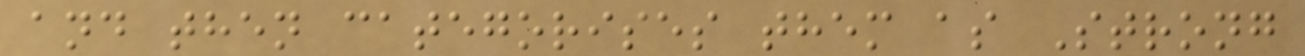and then categorises them as Strong
